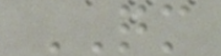QM
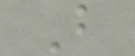B
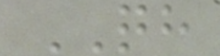QH
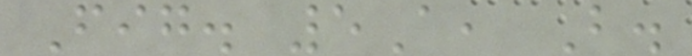Fig. 5A, B.
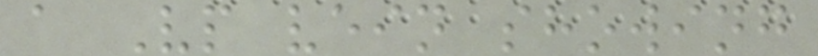a Vp vein showing
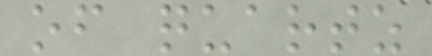of quartz
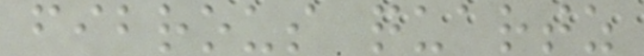fibrous quartz
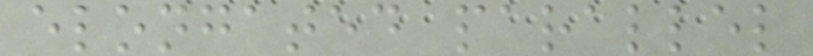elongated parallel
